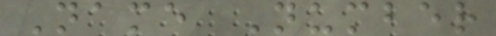Name Number
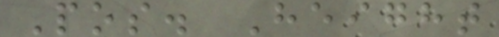Pos. Height
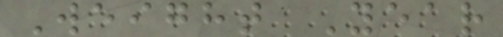Weight Year
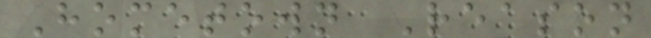Hometown Reason
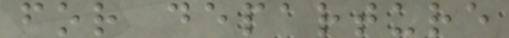for departure
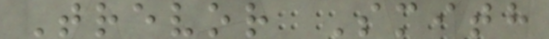Trevor Smith
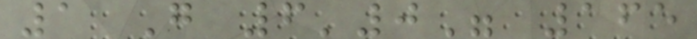1 G 6'0" 165
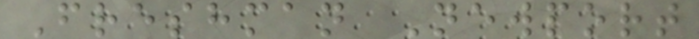Freshman Newport
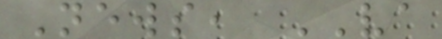News, VA
